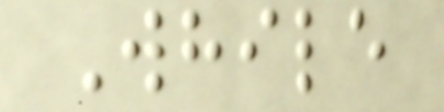While
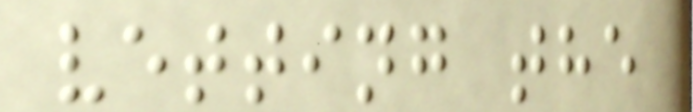vetting the
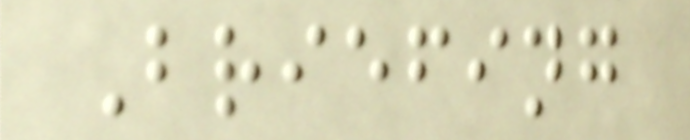Briefing
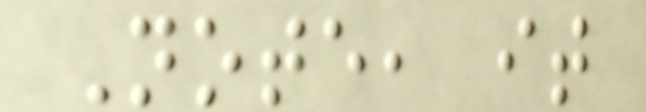Note, it
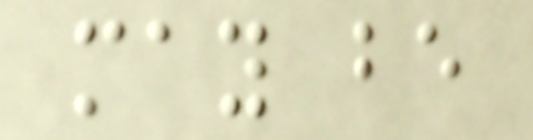may be
